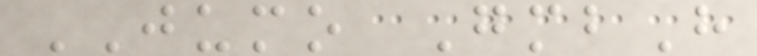JUMO GmbH
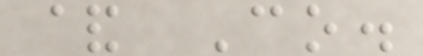& Co.
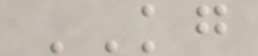KG
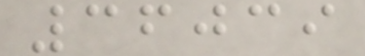36039
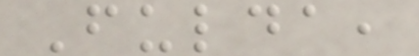Fulda,
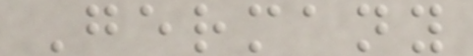Germany
